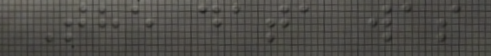The data was
